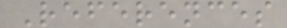References
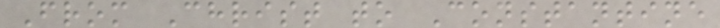From Christ to Constantine
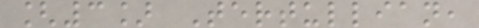[3] Tertullian,
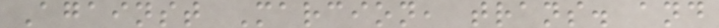Against Marcion, trans. and
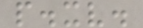p.xv.
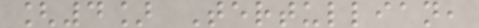[4] Tertullian,
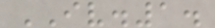IV.1.
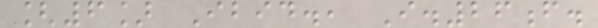[6] Ibid., I.26f.
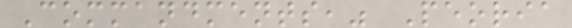Commandments," Peoria
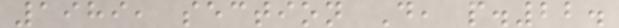1989, section D, p.22.
